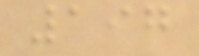197
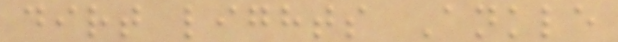dirt lights Ankle
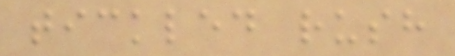tickled rush
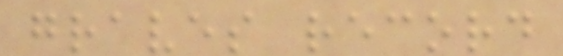graves record
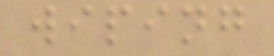wiping
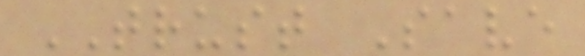TRUST Save
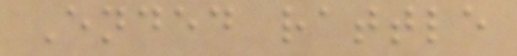Ended rattle
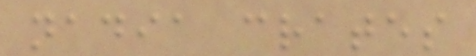nadia crates
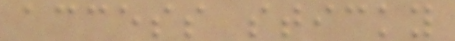access sticky
